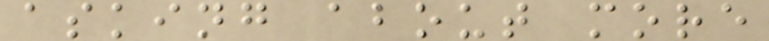asking about more
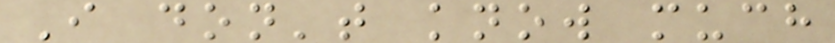I don't know much
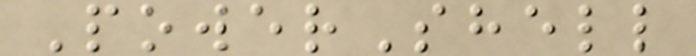PowerShell
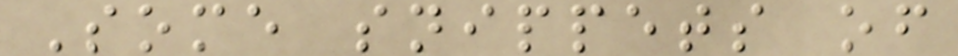Some snippets of
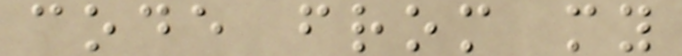code from my
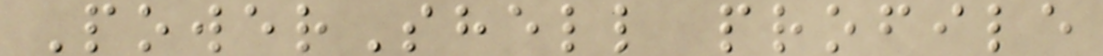PowerShell profile
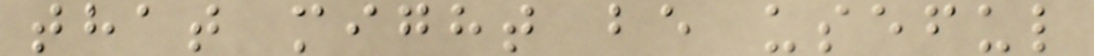that might be useful
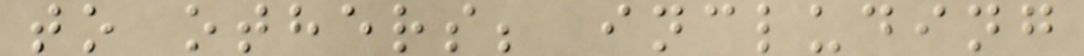to others; including
